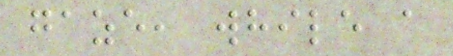gaze, while a
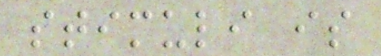stimuli is
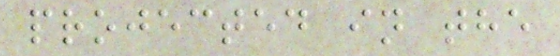projected in the
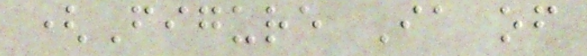(Figure Ia of
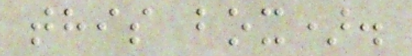this box).
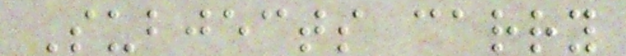Subjects carry
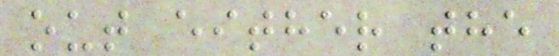out either the
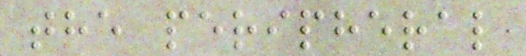the peripheral
